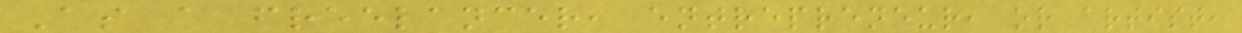As a freelancer, entrepreneur, or artist,
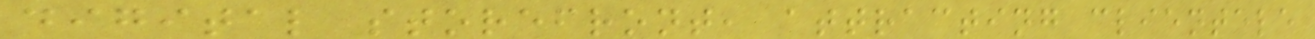digital storefront, attracting clientele
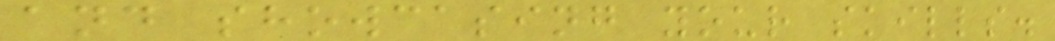and showcasing your skills.
